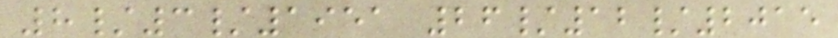8/3/1951 26/12/2015
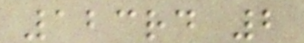123rd 2
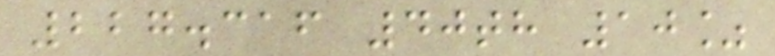227.316 40th 10%
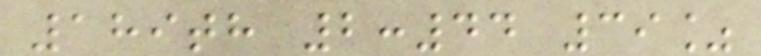189th 2:44 39%
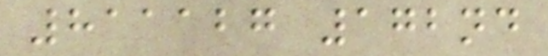811127 172nd
